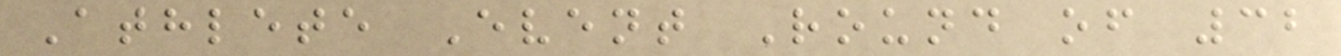Athlete Event Round of 32
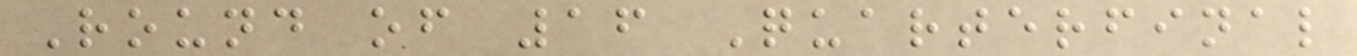Round of 16 Quarterfinal
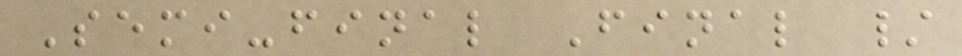Semi-final Final /
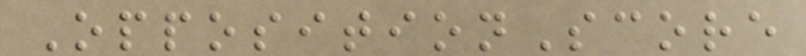OppositionScore
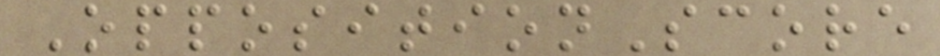OppositionScore
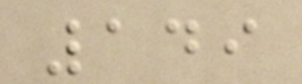149
